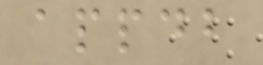appdb
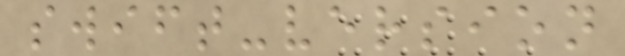swift-version
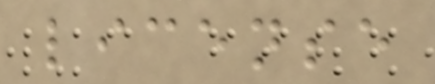license
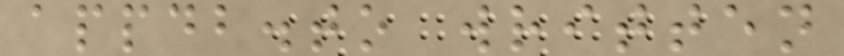appdb.to written
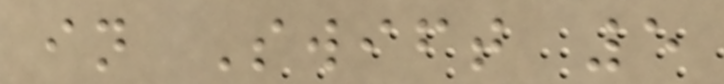in Swift 5
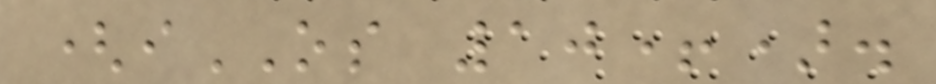(iOS 10+).
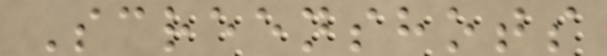Screenshots
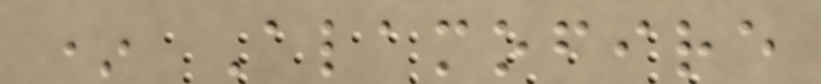* Alamofire
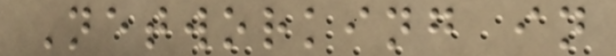Networking in
